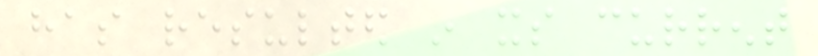has resulted in its current
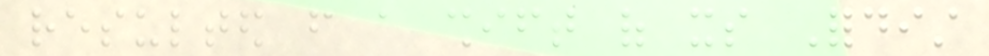resulted from a shift of its Fordist
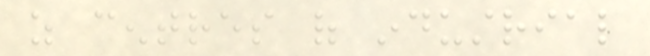as centres of industrial
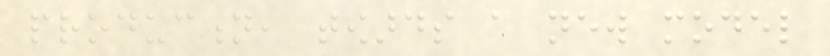production, towards a new model
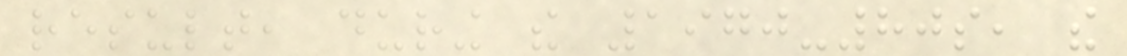result, during the 1970-80s, the
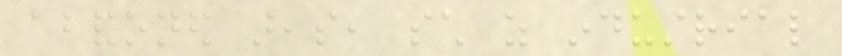abandoned areas, such as industrial
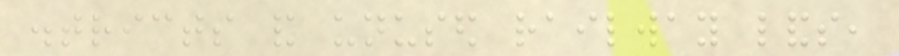districts and unused railway lands,
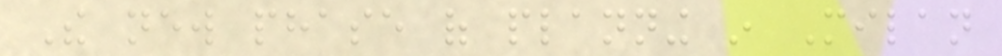The new phase of planning in Milan
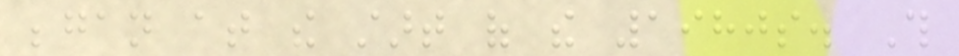began at the start of the 1980s. This
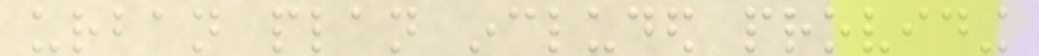urban plan included providing
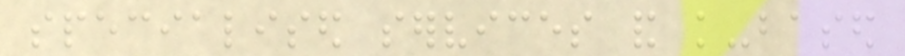specialised services and knowledge-based
